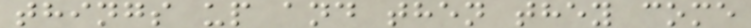things up and then they come
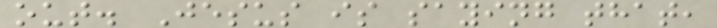out. Jesus is saying that,
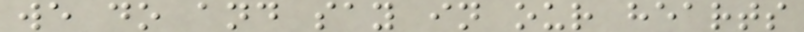we do and say in our hearts
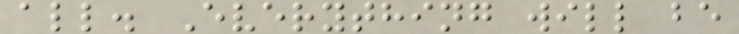all. Everything will be
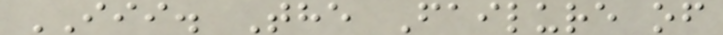III. The Failure of
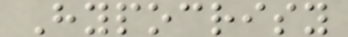Hypocrisy
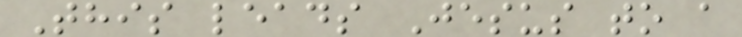This leads Jesus to a
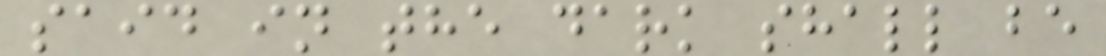said in the dark shall be
